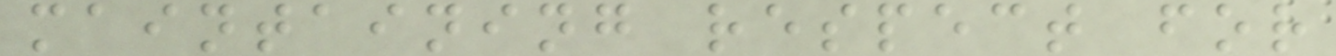maintaining respect for
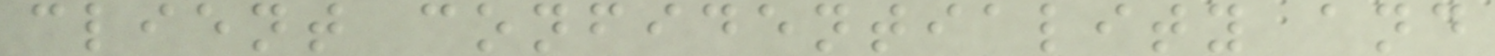client confidentiality and
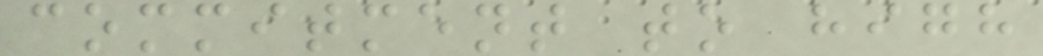commitment to high
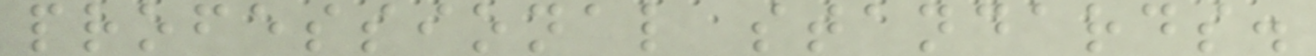professional standards.
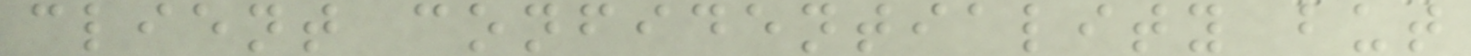client confidentiality but
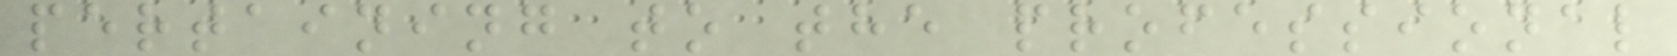pertaining to the professional
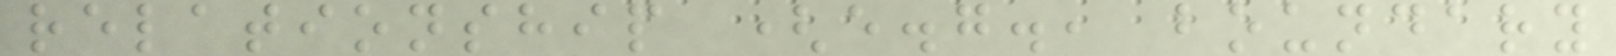relationship (e.g., boundary
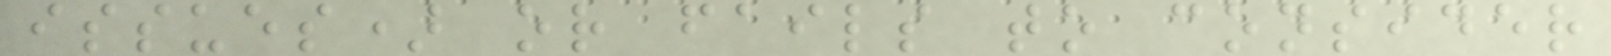issues) or fails to consider
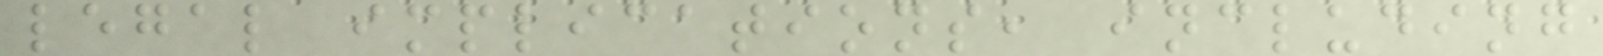legal implications, including
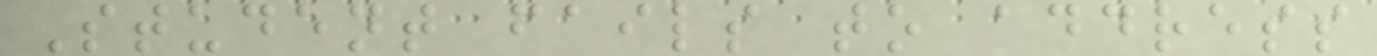Student fails to address
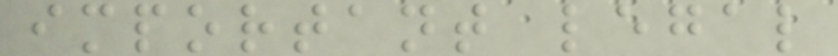important legal
